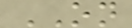ON
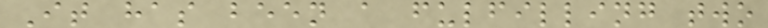It has been a fulfilling two
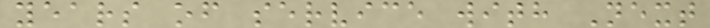years of service with Next
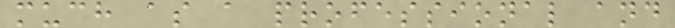much as a professional and
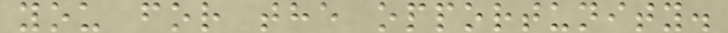you for the opportunity.
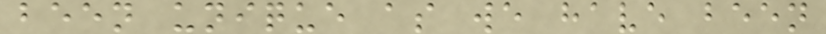been unique as we have been
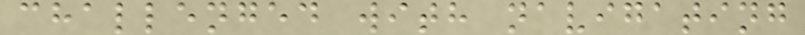challenged with navigating
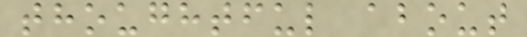thoughtful about
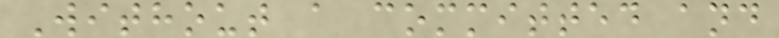Without a committed and
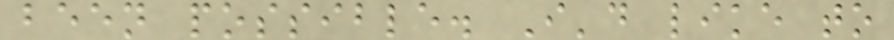been possible. I'd like to
